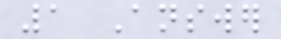1 Answer
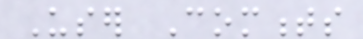User Comments
